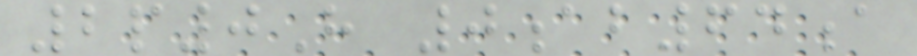2p0H 0ab64a
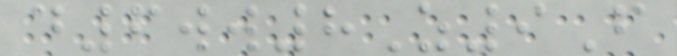d6ww8Z9F
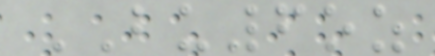BU6oz
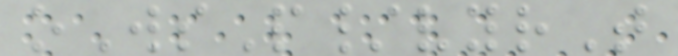oWsP/vyrT
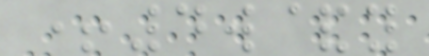+4w&y
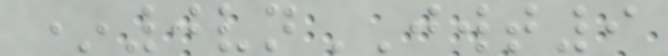*0vnJWT9
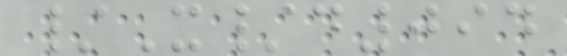/X/d094
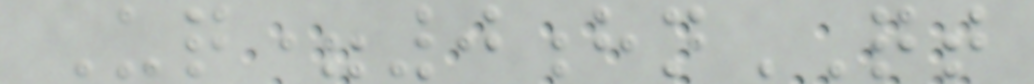Uq=0hnQT
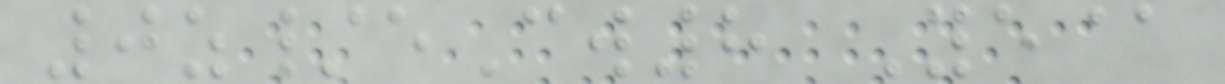0z/eCw8 Ye@
